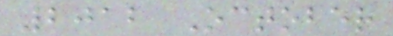2012 October
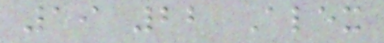19 22 Alex
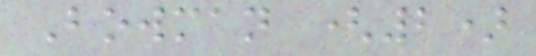Bowman (2)
